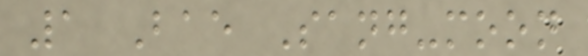1 Bae Sang-moon
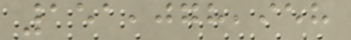151,078,958
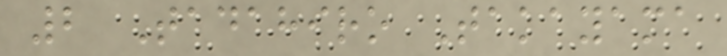2 Tadahiro Takayama
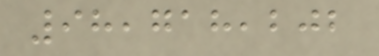98,718,202
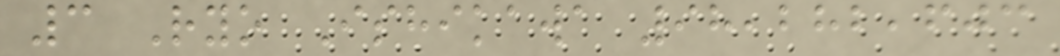3 Ryo Ishikawa 98,282,603
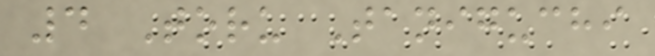4 Toru Taniguchi
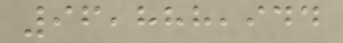96,888,944
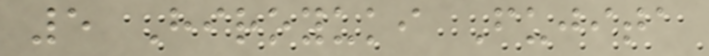5 Hiroyuki Fujita
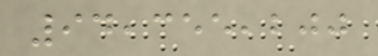94,355,200
